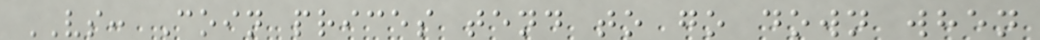VS: Coin prices tend to go down when
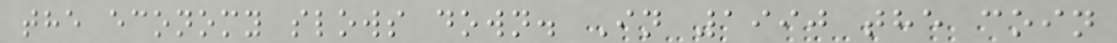the economy slows down. In 1990 the coin
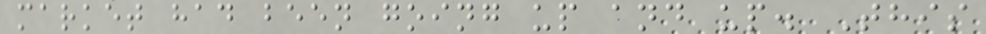market had been going up and up. This
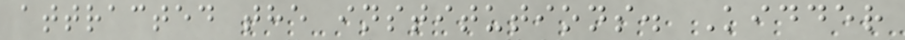attracted the institutions. Kidder
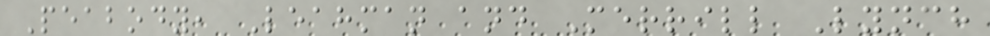Peabody, Leahman and Merrill Lynch
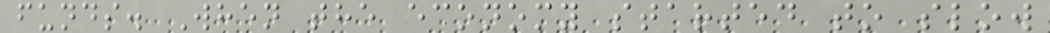funds. When the economy started to slow
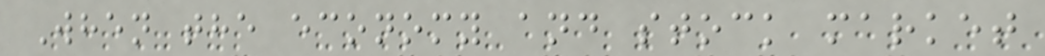When the economy and stock market
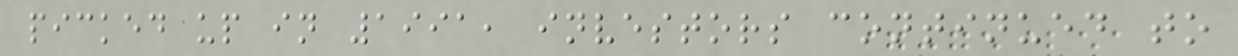picked up in 1991, investors continued to
